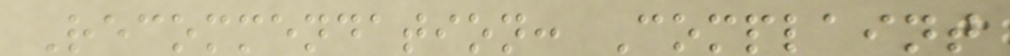Recommendation: Complaint
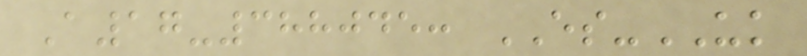A17-388045: ES-UK
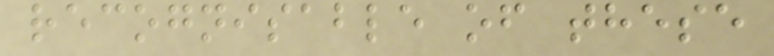recognisable of these
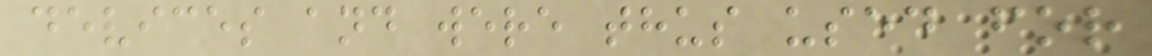devices and were thus used for
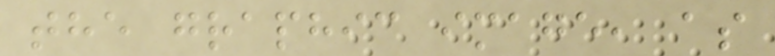the graphic image, as
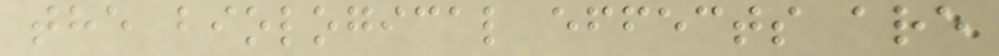the biological effects are
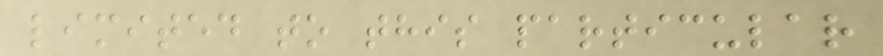limited to this particular
